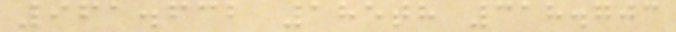961.632 185th 318.703
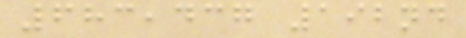683,437 192nd
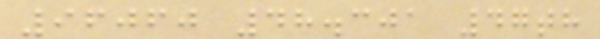96060 48.301 47th
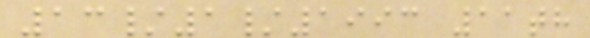13/1/1993 11th
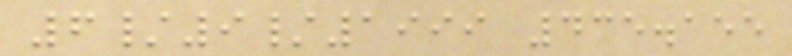6/9/1999 435.155
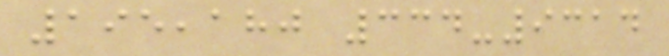195,180 334-9314
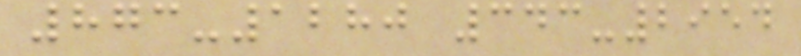873-1280 343-2954
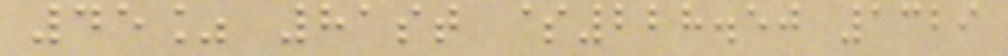45% 81st $228.50 1329
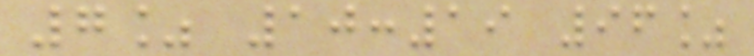7% 10:19 96%
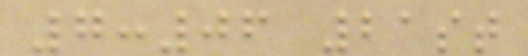7:06 21st
